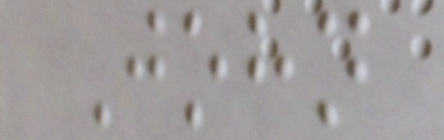John
